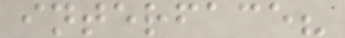interface?
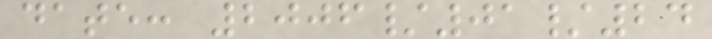date: 2006/01/24
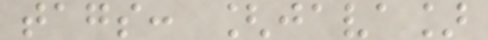tags: [java]
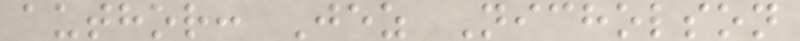author: Jez Nicholson
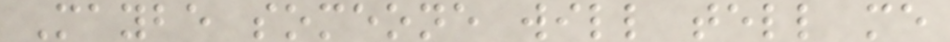Maybe someone will tell me
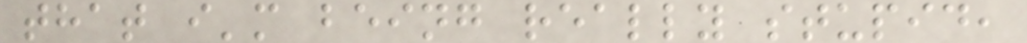that i'm being really stupid,
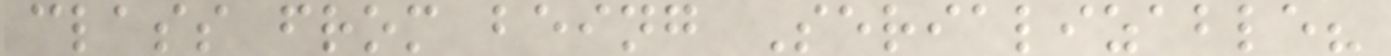class from being Serializable?
